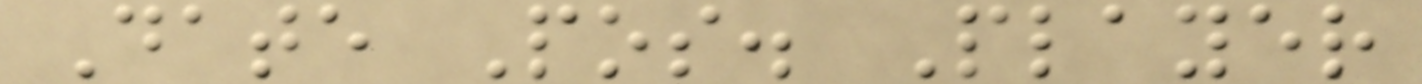Date Pos. Player
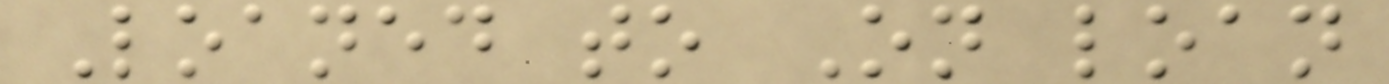Loaned to On loan
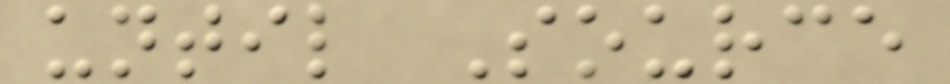until Source
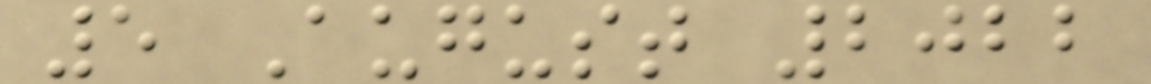5 August 2022
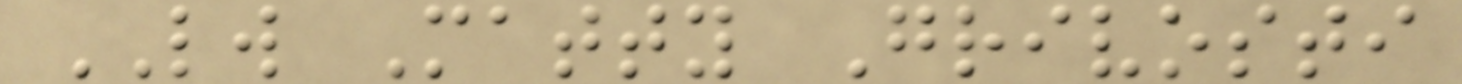LW Matty Grivosti
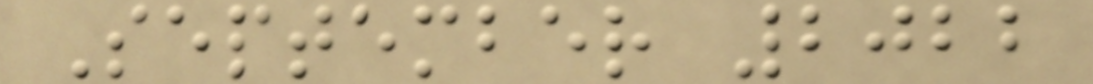September 2022
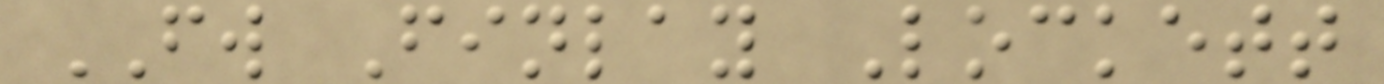FW Finlay Lockett
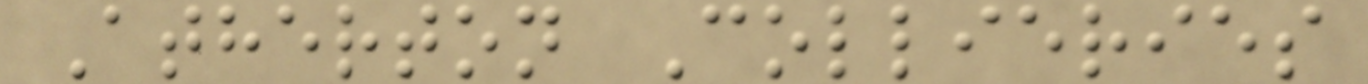Atherton Collieries
